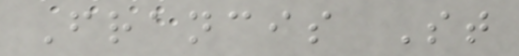Francis St
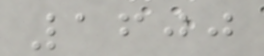1600
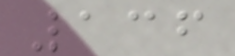136
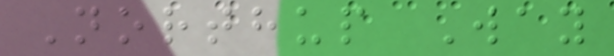Northup Way
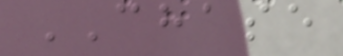CHASE
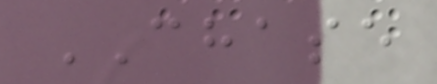CHASE
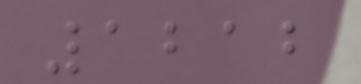1212
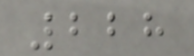228
